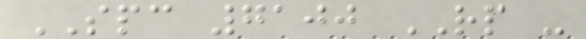SPC 7100 RP -
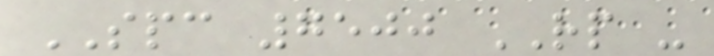SPC 7500 RP -
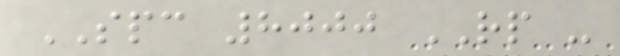SPC 8000 RP -
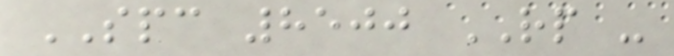SPC 8500 RP -
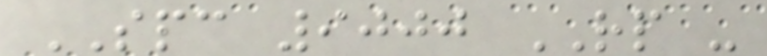SPC 9000 RP -
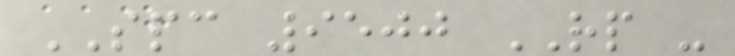SPC 9500 RP -
